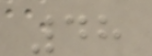48
